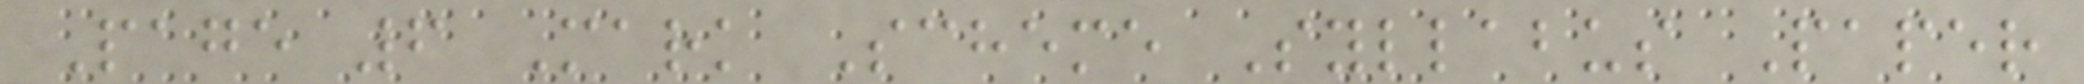Page 6 Mark Scheme Syllabus Paper
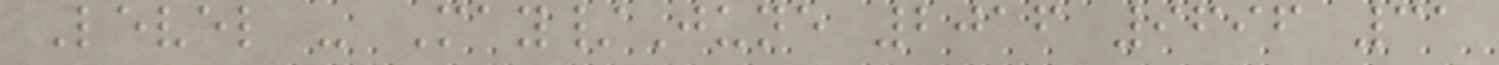Level - May/June 2016 9696 31
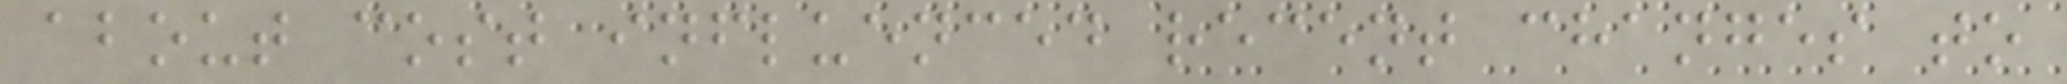about cost influenced recent changes to
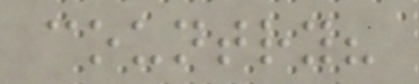country?
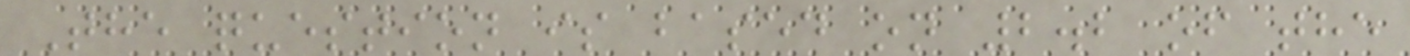The question is based on 2.2 of the
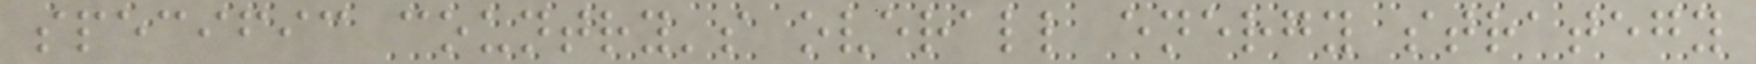specific country's overall energy strategy
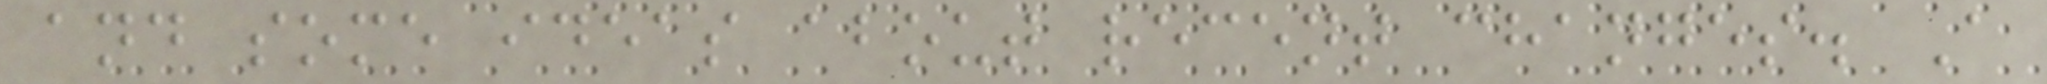and some ideas about recent changes. A
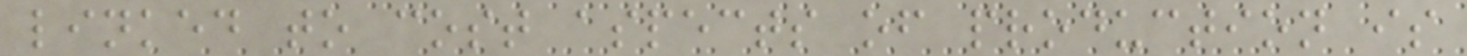linked to cost aspects of production is
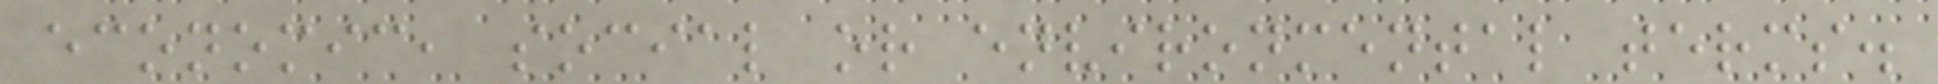economic, social or environmental terms.
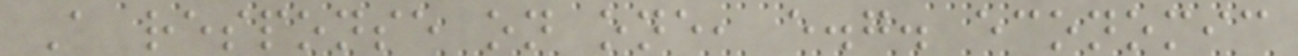A response on one, e.g. economic
